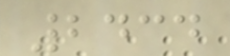2434
